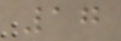17
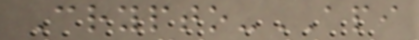Crypto-API
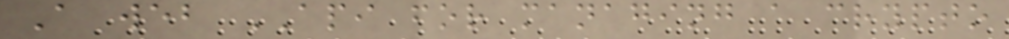A web API for managing a crypto
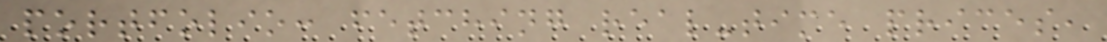portfolio: fetching real-time prices,
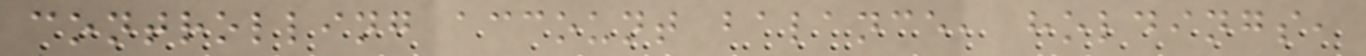controlling account balance, holdings,
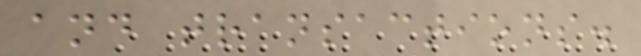and transactions.
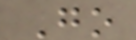Go
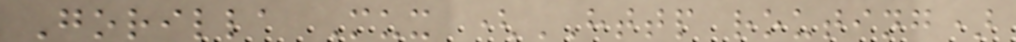Gorilla Mux (HTTP routing)
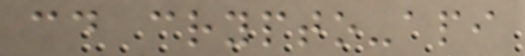cd crypto-api
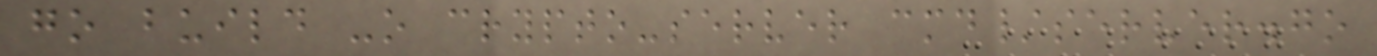go build -o crypto-server cmd/server.go
